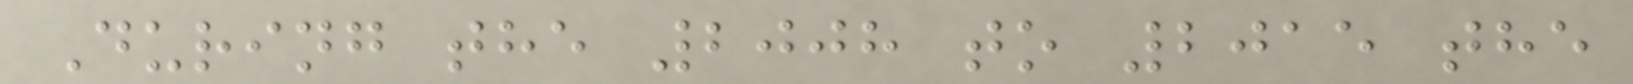During the 2008 to 2015 the
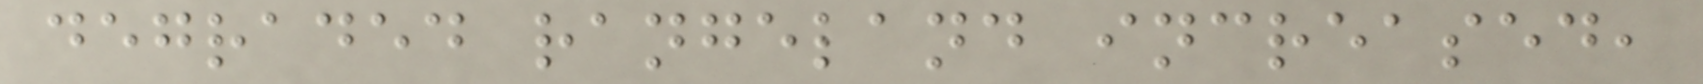degraded rangeland increased,
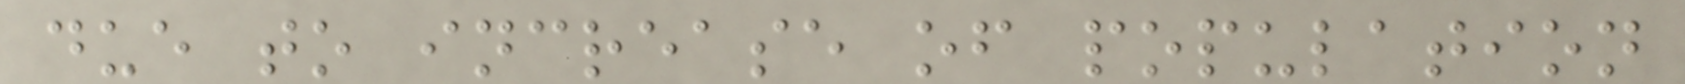due to increase of population
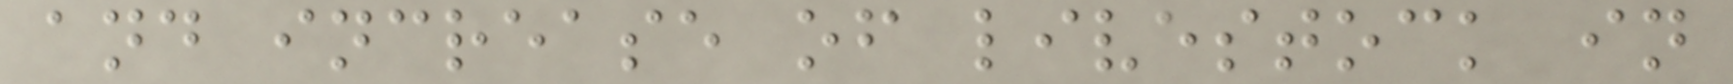and increase of livestock in
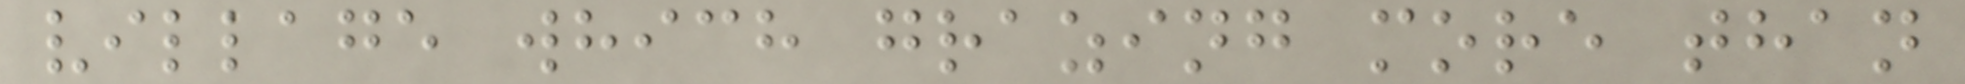village which grazing more than
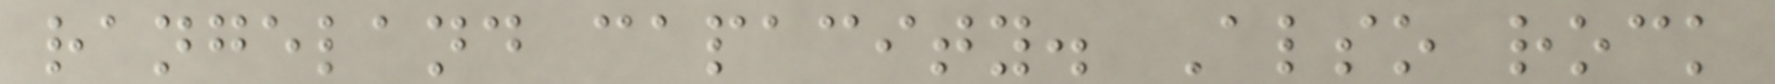rangeland capacity. Also rock
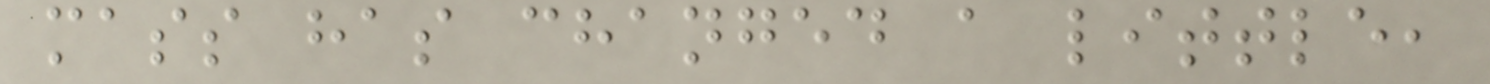mass has changed a little,
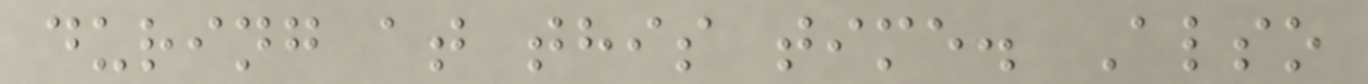during at this time. Also
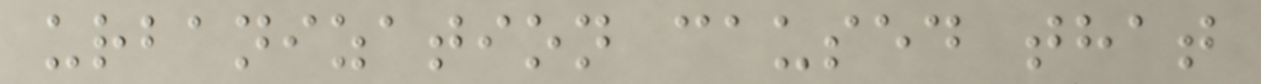urbanization caused that
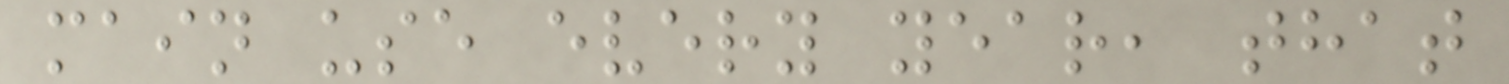main use every year, that
